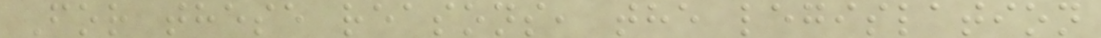For these reasons, the legislation
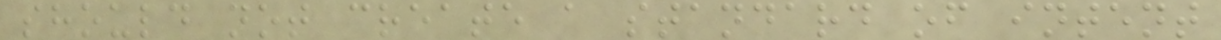should not create a standard of intent
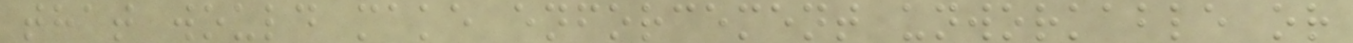that would make enforcement unworkable or
